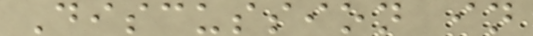Discussion in
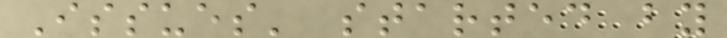Issues' started by
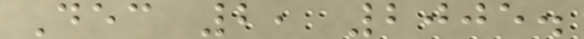Dec 2, 2005.
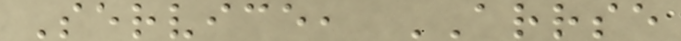Service, ARRSE
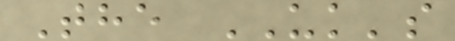The UK's
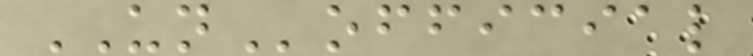UNofficial
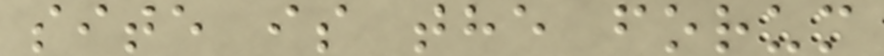site is the forum
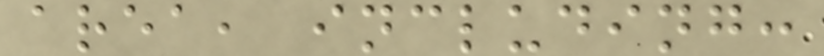area, including:
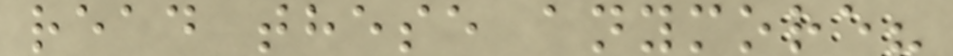read these anymore?
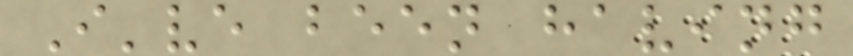I've been having
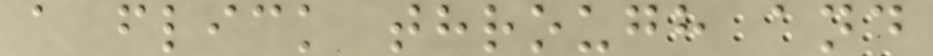a flick through and
